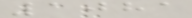1081
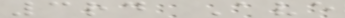3rd Ave
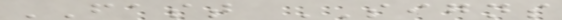FAST SIGNS
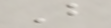B
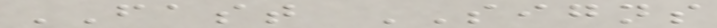FAST SIGNS
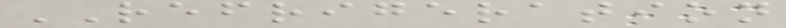REFRIGERATION
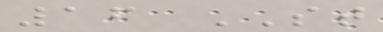16 ST
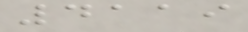4119
